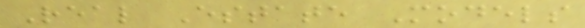Real Estate Models
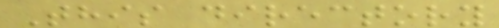This directory
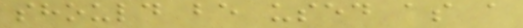should be used as a
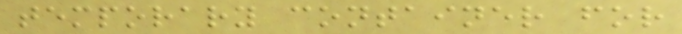temporary container for
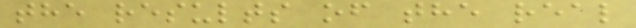the results of the real
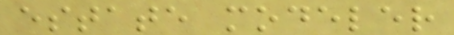estate modeler
